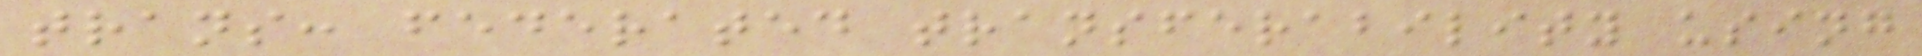trans: federated transferability using
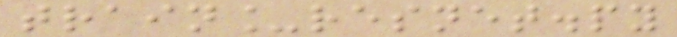train_resnet.py
